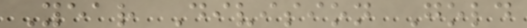Year Division Gold
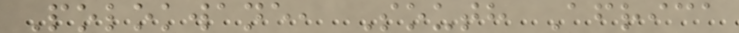Polokwane, South Africa
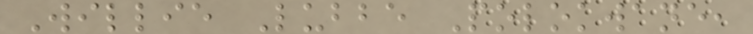Willie Lubbe Polokwane,
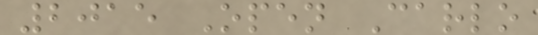2015 Open Carlo
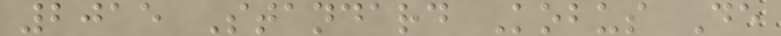2015 Standard Kobus De
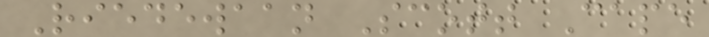Riedewaan Scott Cape
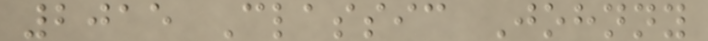2015 Classic Johnny
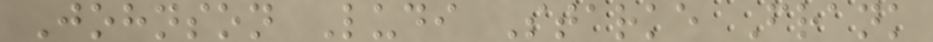Johnson Ludi Starke Frank
